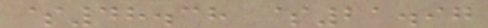$48.38 $21.97
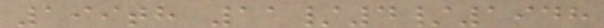199th 11/4/1948
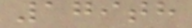179th
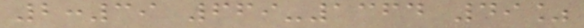2:39 669-1364 49%
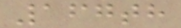167th
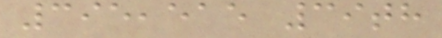395,515 39th
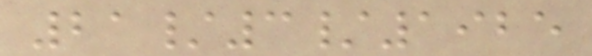21/3/1925
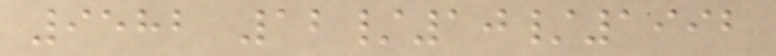9582 12/10/1992
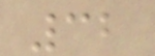32
